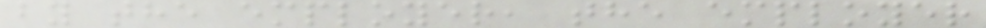by the employer, the employer
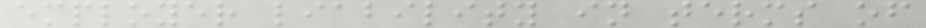employer liability in terms of
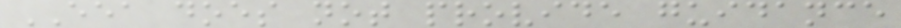EEA does not provide guidance
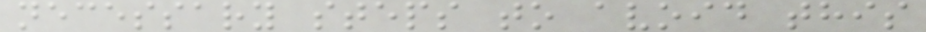necessary steps to avoid this
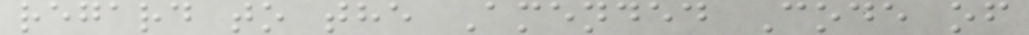regard to the Amended Code of
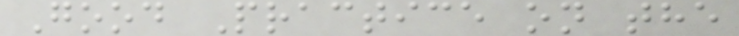Good Practice on the
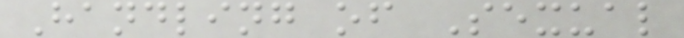Handling of Sexual
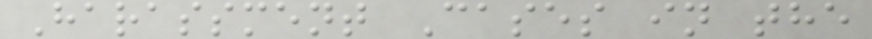Harassment Cases in the
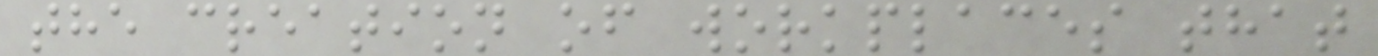the creation of workplaces that
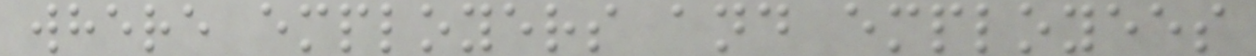where employers and employees
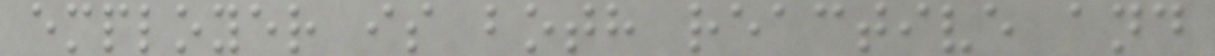employer is both reactive and
